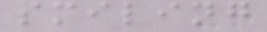smiling
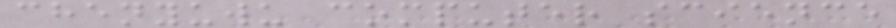chenyuwu computer science
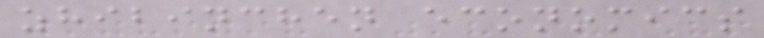zhibinchen economics
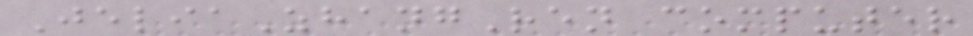JeliaZhangRen computer
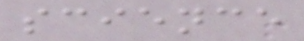science
